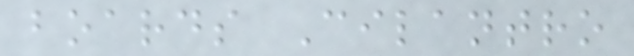boards Cilantro
